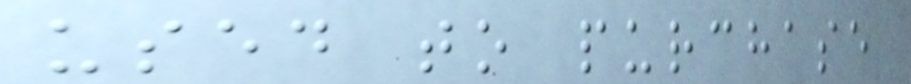used to purchase
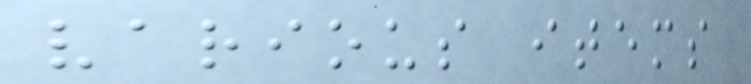various items
